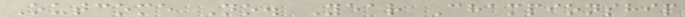Outcome No. Year Championship
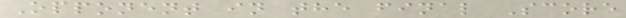Opponent in the final Score
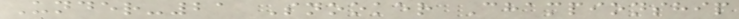Under-21 Snooker Championship
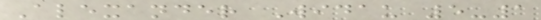Alexander Widau 5-1
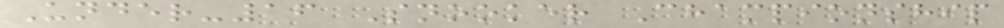Under-16 Snooker Championship
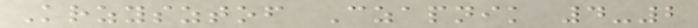Krzysztof Czapnik 4-2
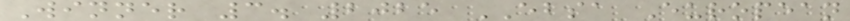Winner 3. 2025 EBSA European
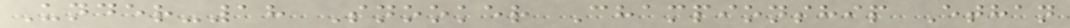Under-18 Snooker Championship Ethan
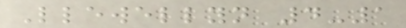Llewellyn 4-1
